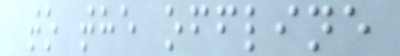to the offline
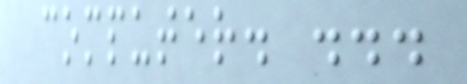computer. ...
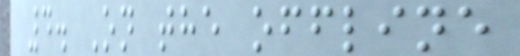4. On the offline
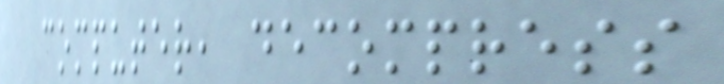computer, decompress
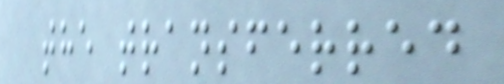the transferred
